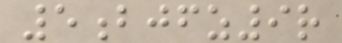5bjfz9r
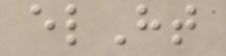elHt
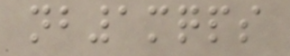nb1mqps
